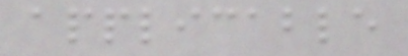applicable
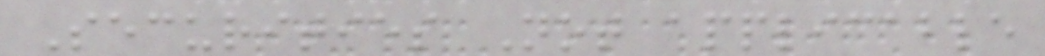Securities Not applicable
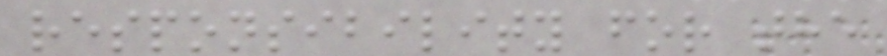responsibility for the
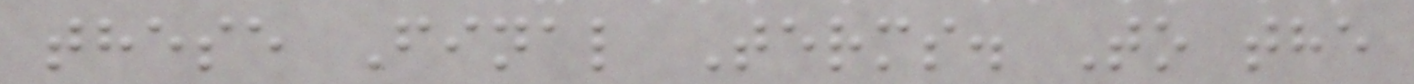these Final Terms. To the
